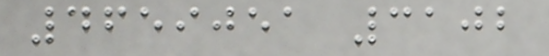4659051 3102
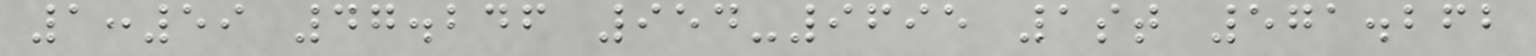1:59 47.246 954-9695 1st 571.262
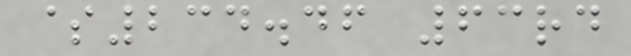$234.46 63rd
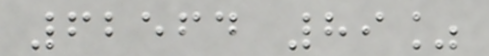62564 89%
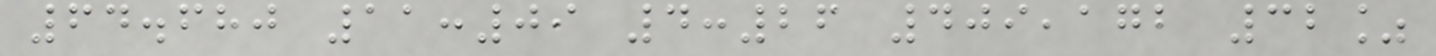64.680 11:09 4:26 409,172 32%
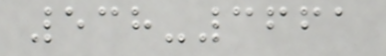538-3661
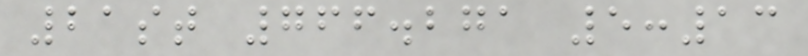21st 766.271 5:13
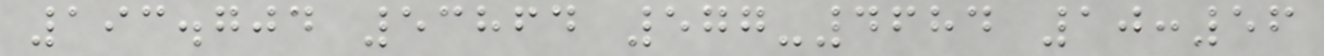193.704 53864 577-4684 10:56
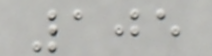105
